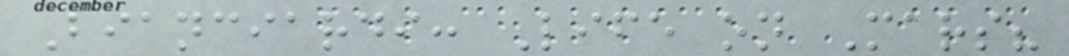Bianciardi: Life on Mars?
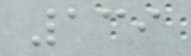139
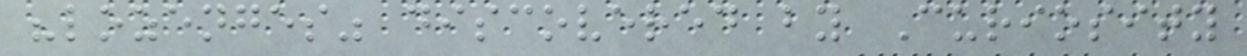"lozenges" discovered by Curiosity
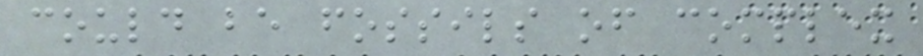could be fossils of complex
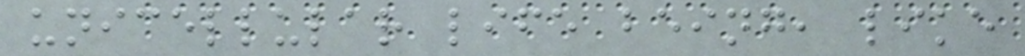unicellular life being, like
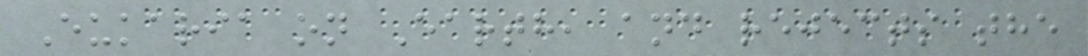Eukaria on Earth, and rejects the
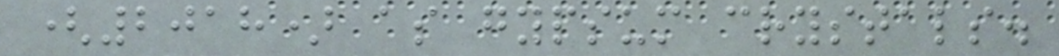(2018) as gypsum crystals.
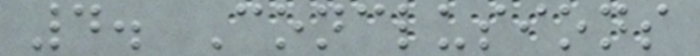4. Conclusions
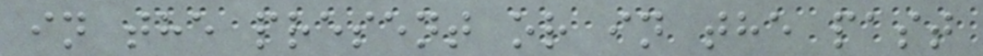in the present or in the past
